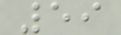59
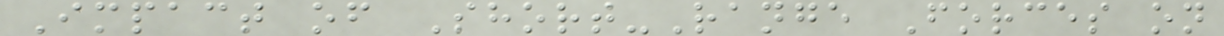Impact of Short-Range Forces on
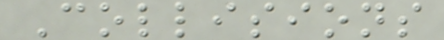Collisions
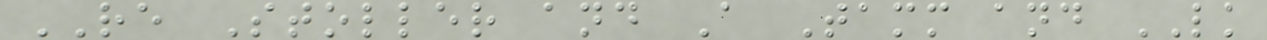RE Stoller and A Tamm and LK
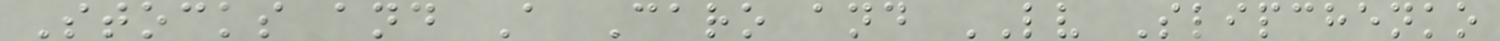Stocks and A Caro and LV Slipchenko
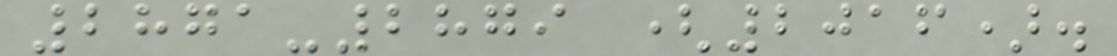2871-2879 (2016).
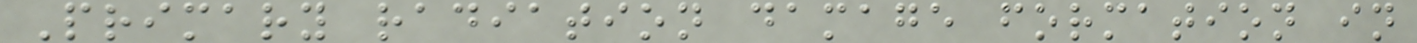Primary radiation damage formation in
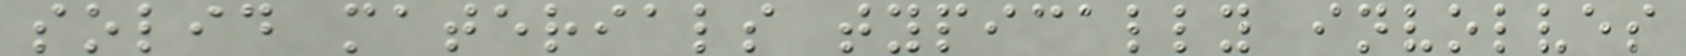solid materials typically involves
